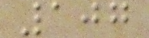107
